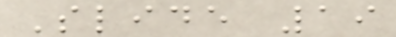Slide 19
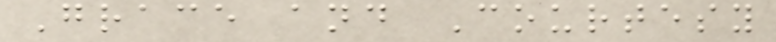Grace and Courtesy
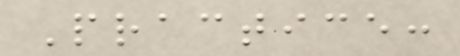Practice:
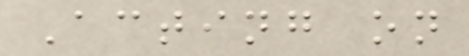Acting on
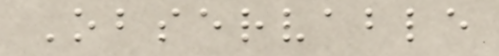Observable
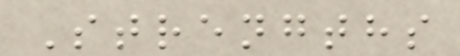Strengths
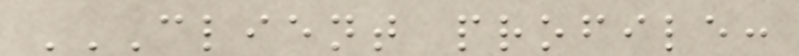CLIENT PROFILE:
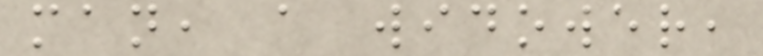man, a widower,
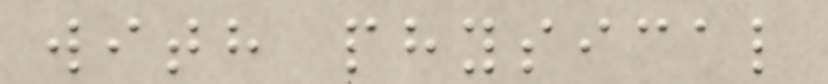with physical
